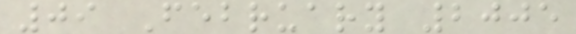09 February 2005
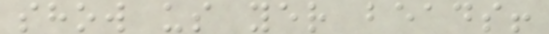show us yer beads!
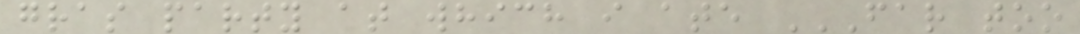gras party at which i ate FAR TOO
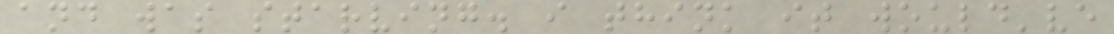and was starving. i think it would've
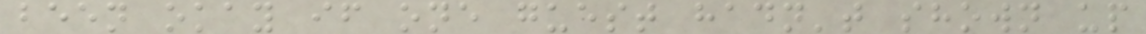been okay if one guest hadn't shown up
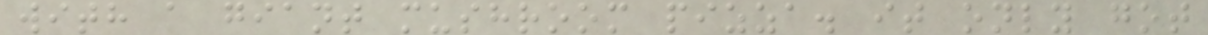with a giant mushroom pizza. it only got
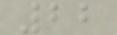22
